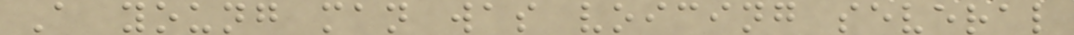A young man was voicing several
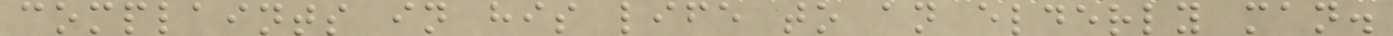complaints in his life to an elderly man.
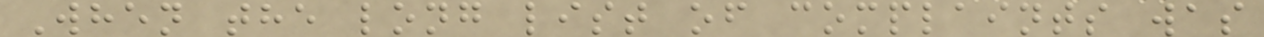When the long list of complaints was
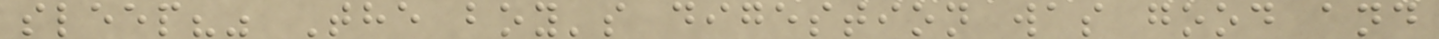sleep?" The boy's digestion was good and
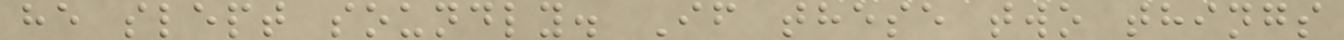he slept soundly. If these two things
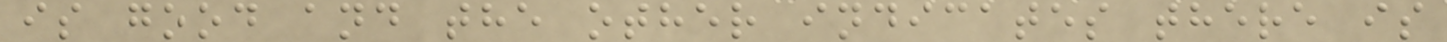is good and the other indicates there is
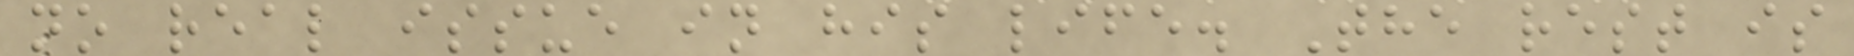no real issue in his life. The rest is
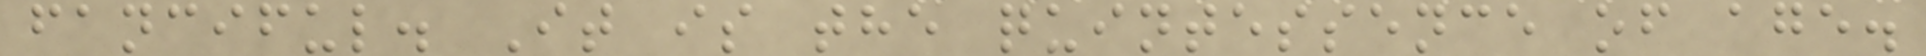fanciful. It is the quintessence of age.
